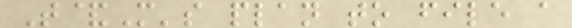T&M's plan to file a
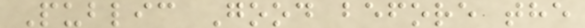Public Good before the
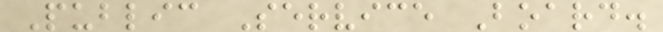Public Service Board.
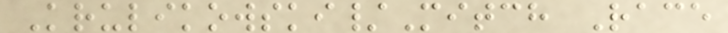Krulikowski/Mitch Race
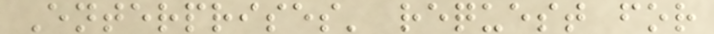Enterprises' request for
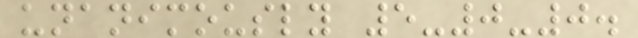unanimously 5-0-0.
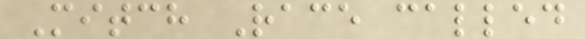Mitch Race called
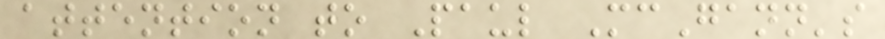attention to Paul McGann's
